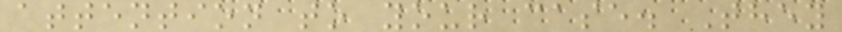attention to your case. They
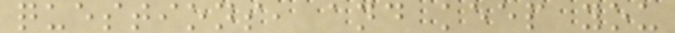questions, and keep you
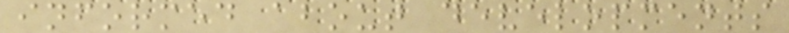informed about developments
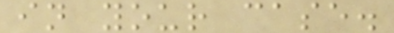in your case.
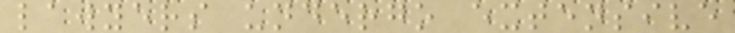lawyers undergo extensive
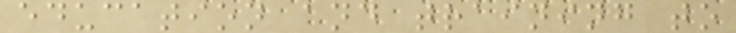education and training to
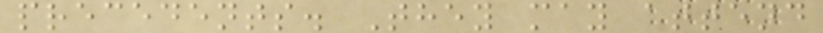precedents. They may attend
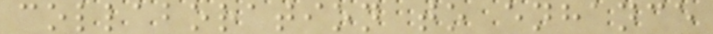collaboration to enhance
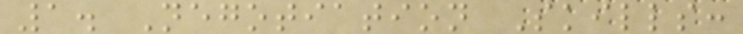1. Negotiation Skills:
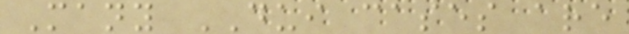Many DUI cases are
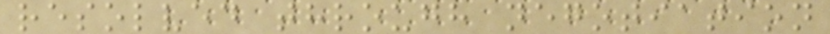resolved through negotiation
